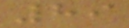89
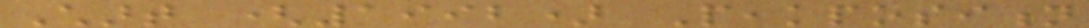Chart (1992) Peakposition
